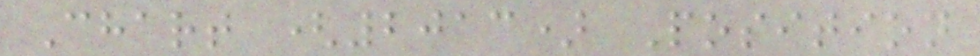Chart (2013) Position
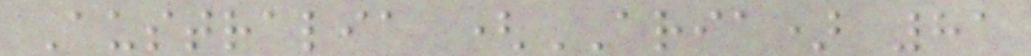Australia (ARIA) 81
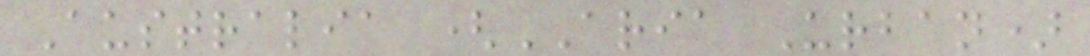Australia (ARIA Urban)
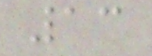13
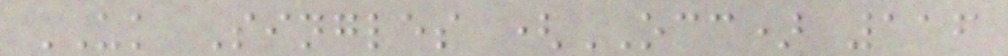UK Singles (OCC) 116
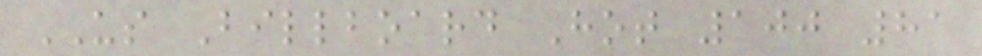US Billboard Hot 100 81
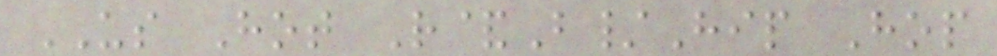US Hot R&B/Hip Hop
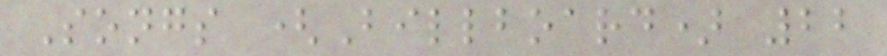Songs (Billboard) 22
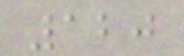120
